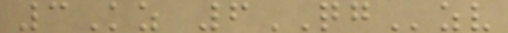3Kz 6QGzv
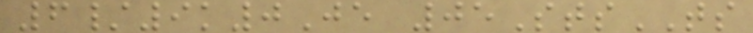6/9k0Je 05StsTS
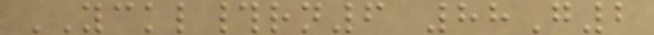YCKL#rn6 88G2
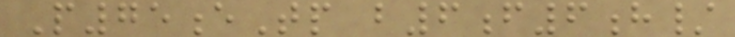P75eTp b6f6h/
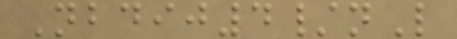Nbdij4/nL
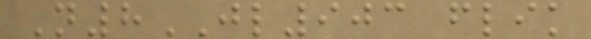N8JL903 flik
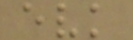evk
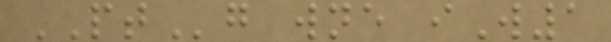PTg wne iW1
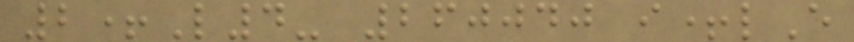2+L4- 260040 i+lE
